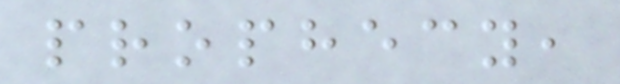prophecy,
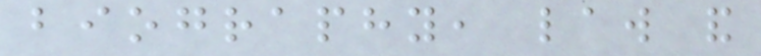biography, law and
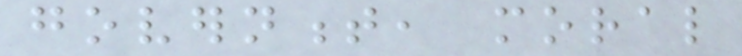government, moral
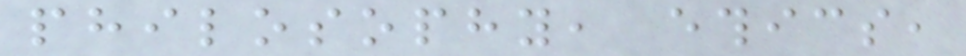philosophy, ethics,
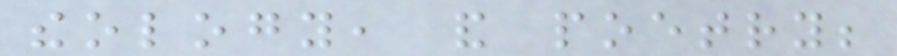theology, and poetry;
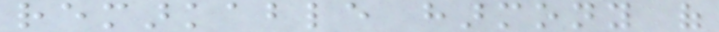remarkable harmony of
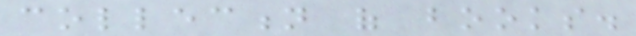collection of books.
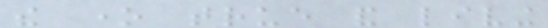the one true and living
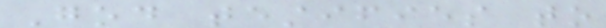God testifies to
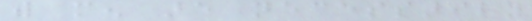with men are necessarily
